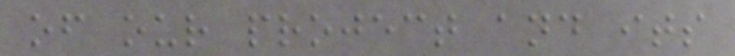of our project and its
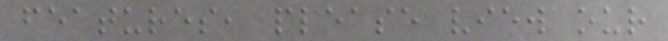features, please view our
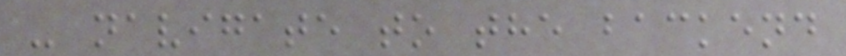- navigate to the backend
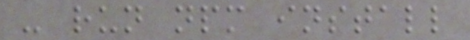- run npm install
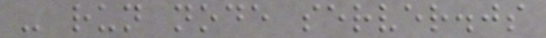- run node server.js
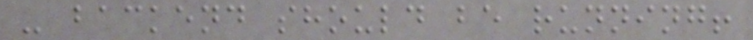- backend should be running!
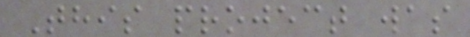This project was
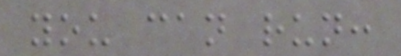you can run:
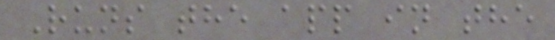Runs the app in the
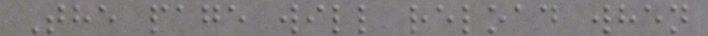The page will reload when
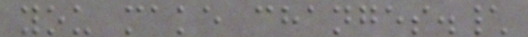you make changes.\
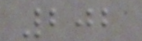202
